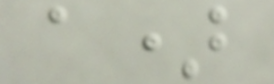a)
